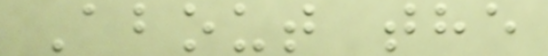About the
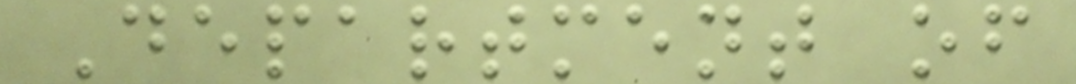Department of
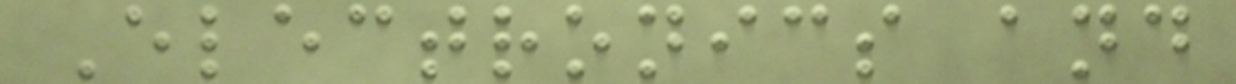Electronics and
